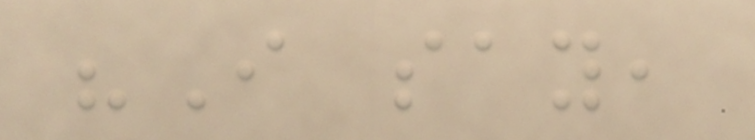"I say,
